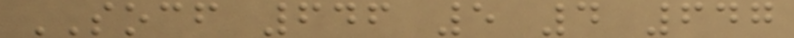SOCF 646 5 4 647
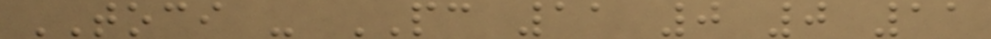TOCI - PC 11 0 0 11
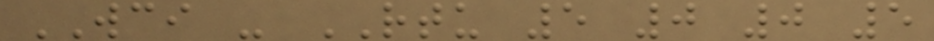WCI - RTU 5 0 0 5
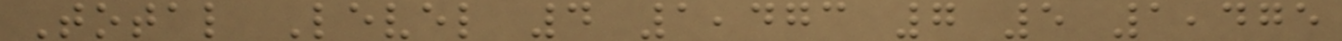Total Level 4 1,473 7 5 1,475
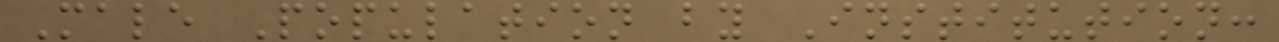Male Population by Institution:
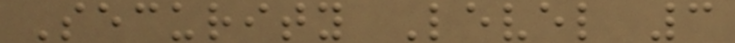Security Level 3
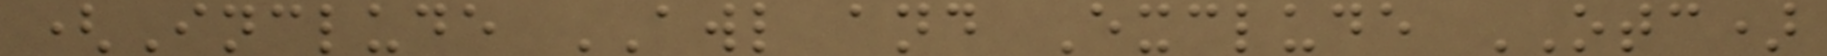(Include AWL and Exclude OTC)
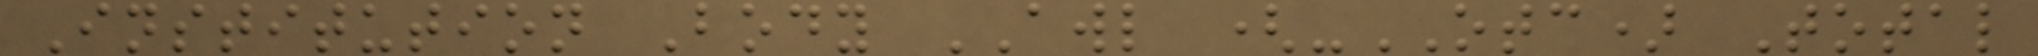Institution Body AWL (-OTC) Total
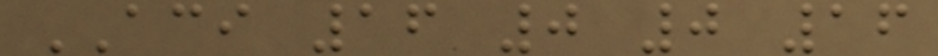ACI 16 0 0 16
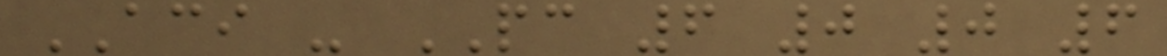ACI - PC 6 0 0 6
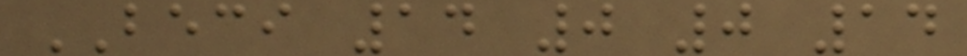BECI 14 0 0 14
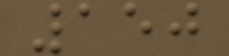150
